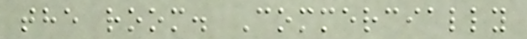the room. Commercially
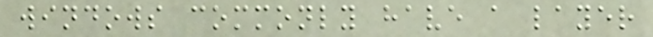windows commonly have a layer
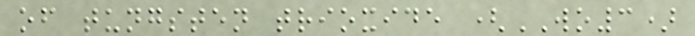of tungsten trioxide (WO3)
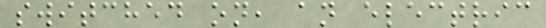switched on, an electric
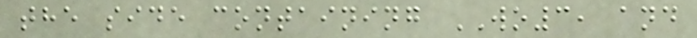the side containing WO3, and
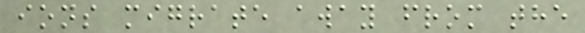ions migrate away from the
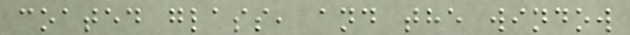coated glass, and the window
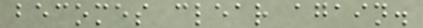becomes clear again.
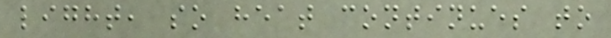light, so heat continues to
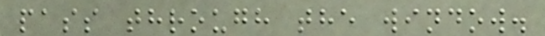pass through the window.
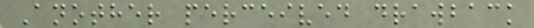Another perceived drawback
